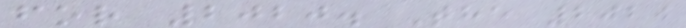for 2020. The 2020
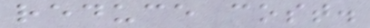reduce cost.
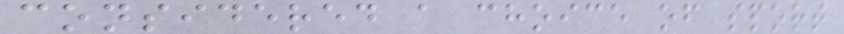considered a choice of sport
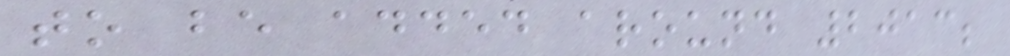to be added around 2013;
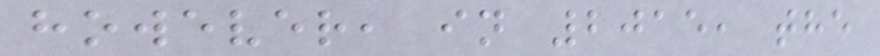however, in 2015, the
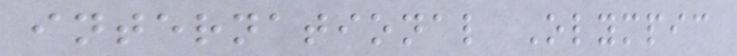international Olympic
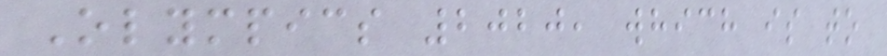Olympics 2020, which is to
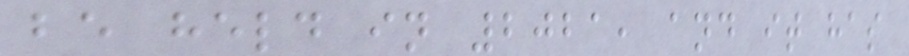be held in 2021, and it has
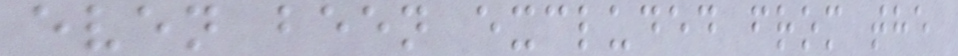even been excluded from the
